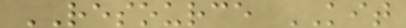RESOURCE KIT
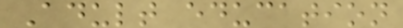Adult education
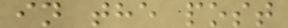in the post
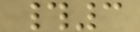#3
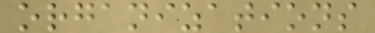organizations
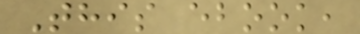This ebook,
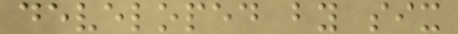developed by six
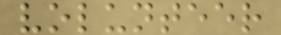volunteer
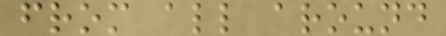from all around
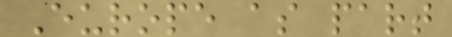Europe as part
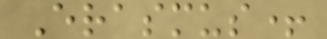Erasmus+
